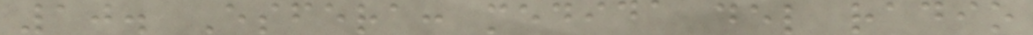10. Esfera: medida del radio
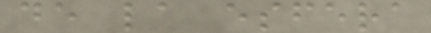de la esfera
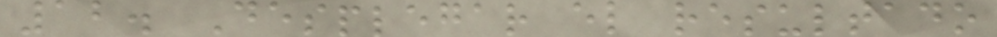12. Desplegar el resultado
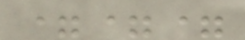===
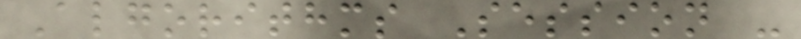Algorithms Session -
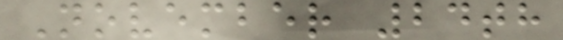November 24th
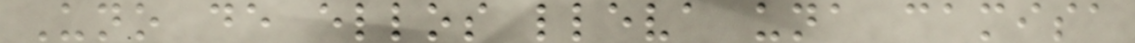Uno de ellos lleva una camisa
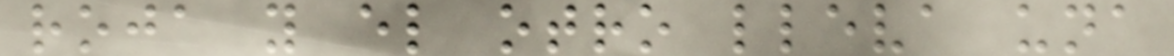roja y el otro lleva una
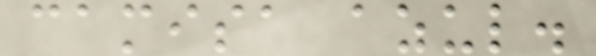camisa azul.
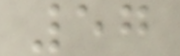57
